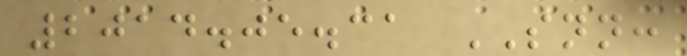2014.05.31 SNN:
